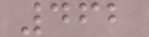462
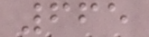665
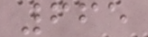665
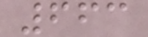663
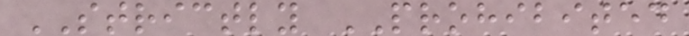STRICTLY PROHIBITED
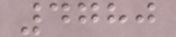4780
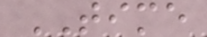TIME
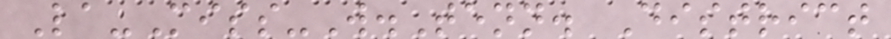La-Miss-W.Tenn. District
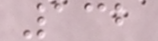132
